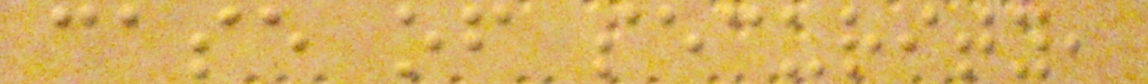case of security,
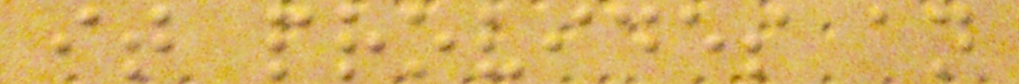it provides an
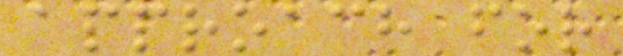approach for
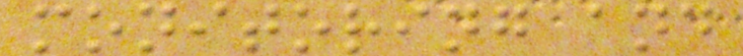monitoring and
